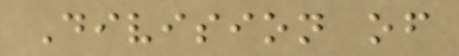Division of
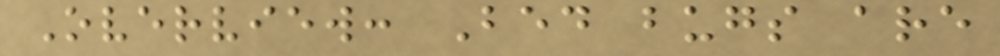Overview: Bed bugs are
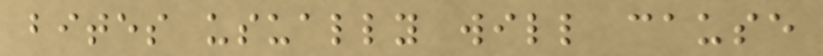bites usually will cause
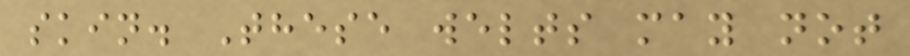skin. These welts may not
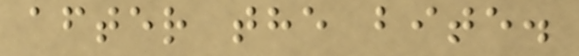after the bite.
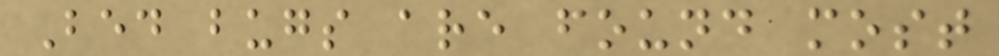Bed bugs are found most
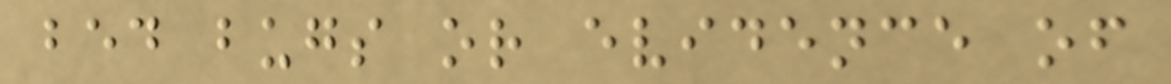bed bugs or evidence of
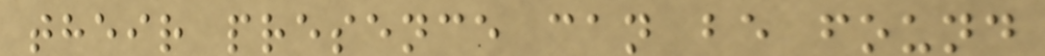their presence can be found
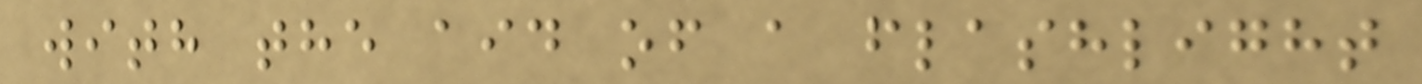with the aid of a flashlight
